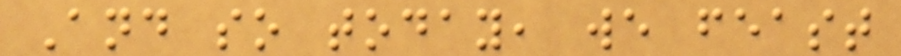And so today, we feast
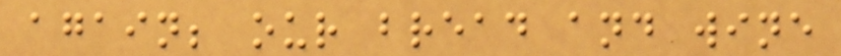again; our bread and wine
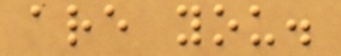are you.
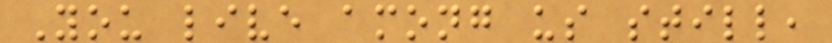You live among us still,
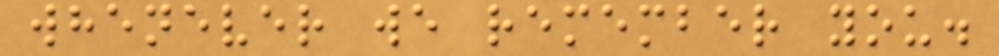whenever we remember you.
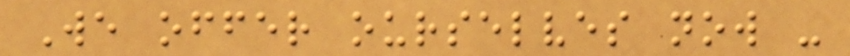We offer ourselves now -
